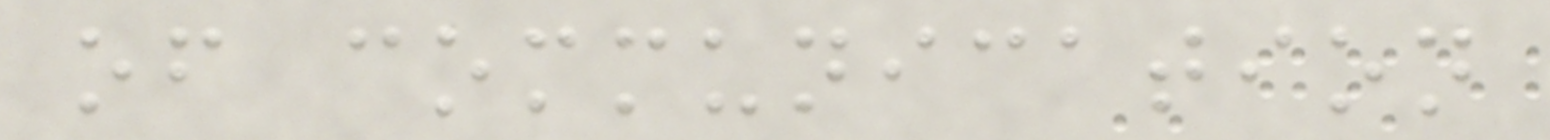of communication
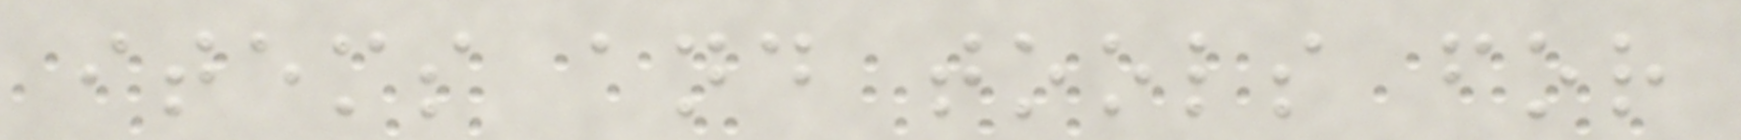items and tools for
